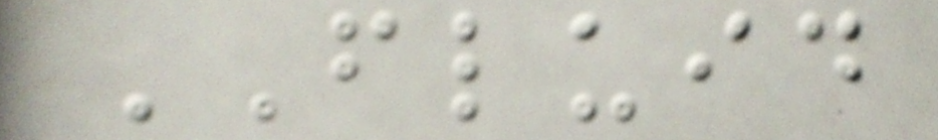FLUID
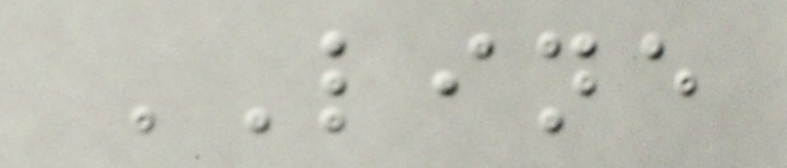LINE
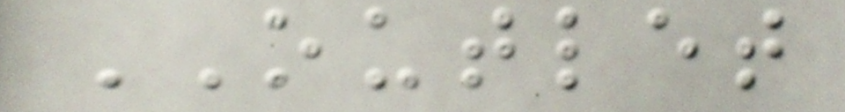OUTLET
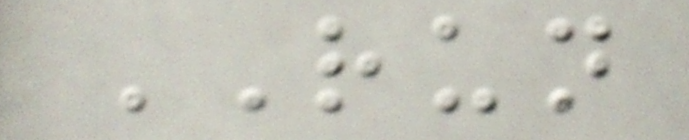RUN
